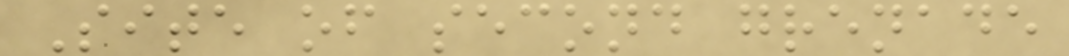Site of second grenade
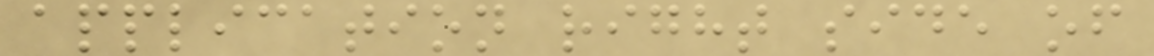application right side of
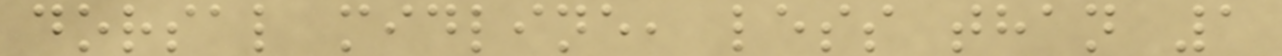dorsal midline, less than 1
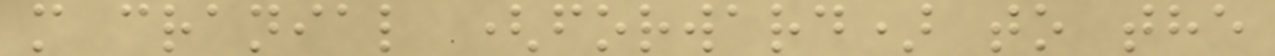m cranial (forward) to the
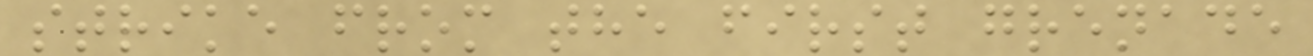strike from the first grenade
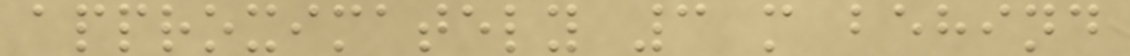approximately 3 m behind
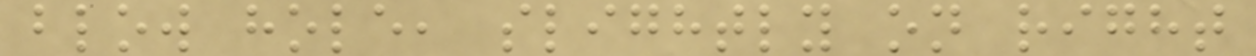blow hole, slightly on right
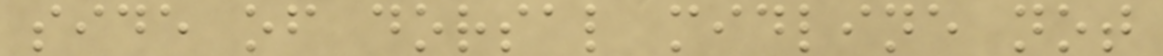side of dorsal midline not
